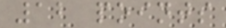12 points
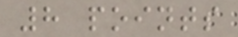8 points
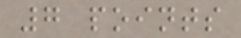7 points
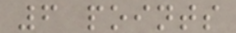6 points
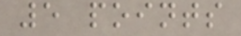5 points
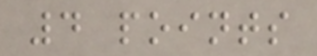4 points
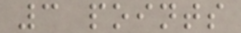3 points
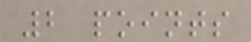2 points
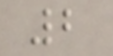2
